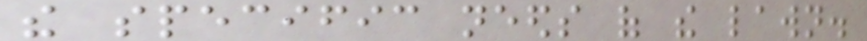the specific needs of the lawn.
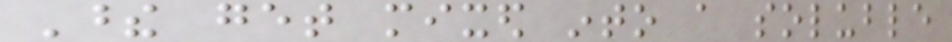These get mixed into a soluble
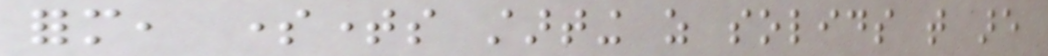form, sometimes starting as solids that are
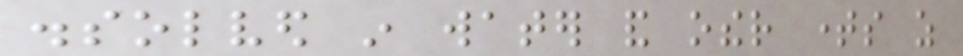dissolved in water and other times as
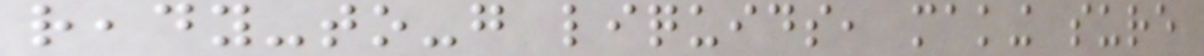ready-to-go liquids, making sure
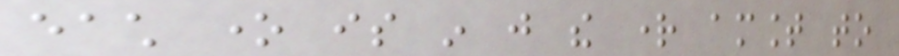each one is in just the right amount to
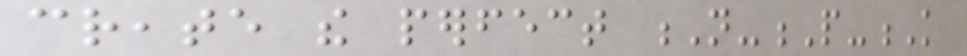create the perfect N-P-K
